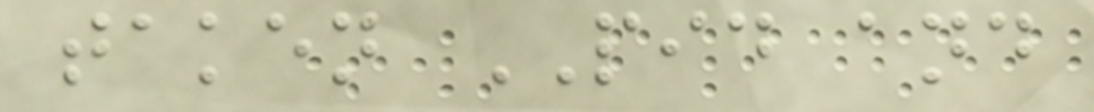taken PID and
